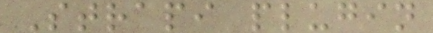Strapi plugin
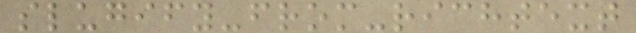slugify-from-richtext
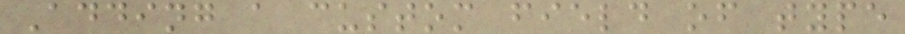Adding a custom field of type
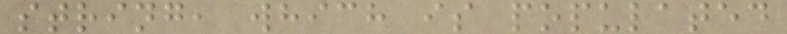string, which is populated
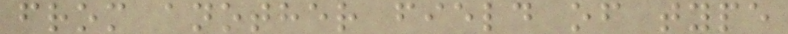from another field of type
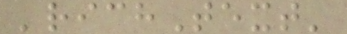'richText'
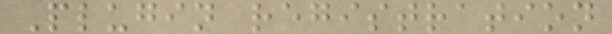Plugin registration
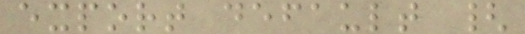export default {
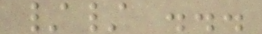// ...
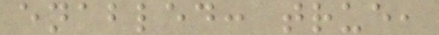enabled: true,
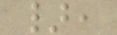},
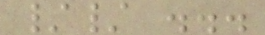// ...
